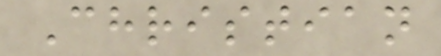Christian
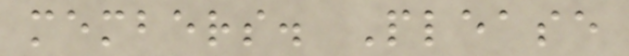members. Please
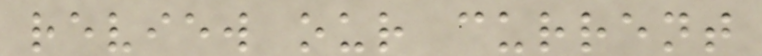review our current
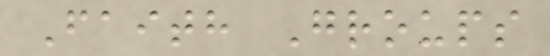Faith Groups
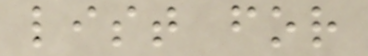list for
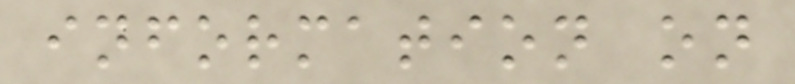information on
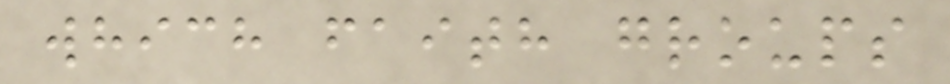which faith groups
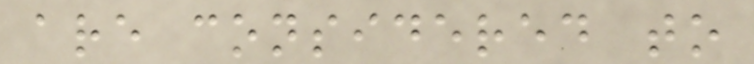are considered to
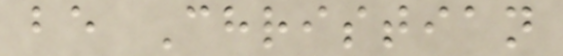be Christian
